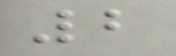2
